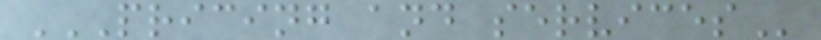PRICING AND SERVICES
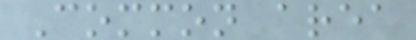Common area
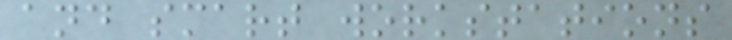and smart workstations
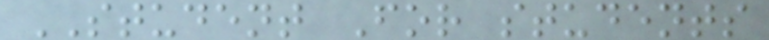STUDENT For students
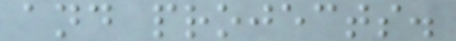and projects.
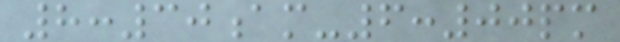8:30am-6:00pm
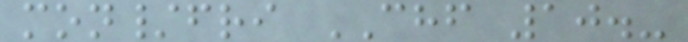mon/fri CHF 10.-
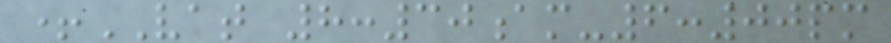+VAT 8:30am-6:00pm
